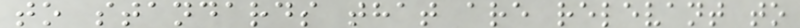to standards that are relevant to
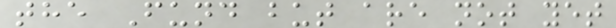the Fund but are not yet
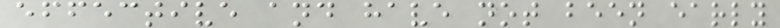effective and have not been early
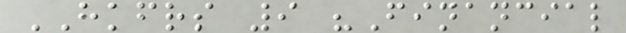HKFRS 9 "Financial
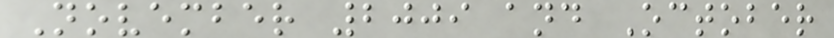November 2009 and October
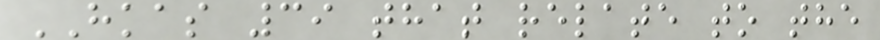HKAS 39 that relate to the
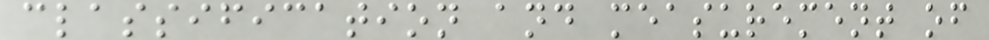classification and measurement of
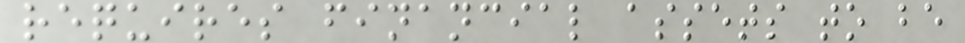requires financial assets to be
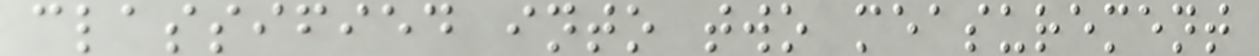classified into two measurement
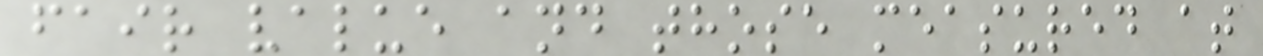fair value and those measured at
